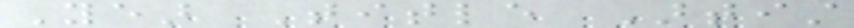Year Title Artist
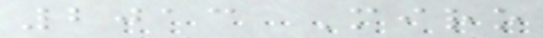2013 Miro
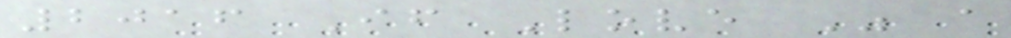2016 If Love Was a
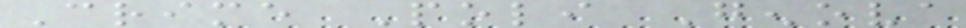Crime Poli Genova
